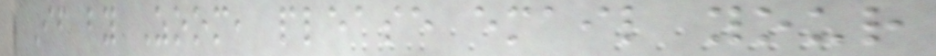If by Zoom, please email your
